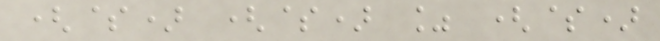($) ($) % ($)
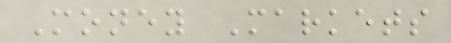Money Markets
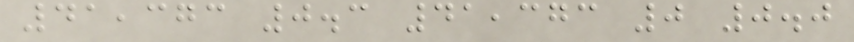41,373 0.3 41,373 0 0.0
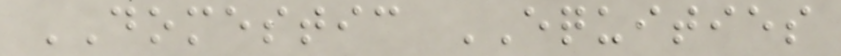DOMESTIC EQUITIES
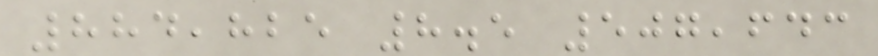884,825 8.5 507,643
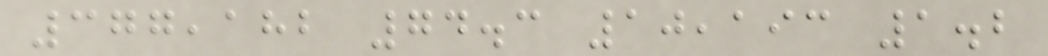377,182 74.3 10,193 1.2
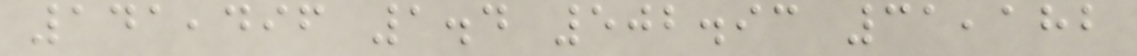141,496 1.4 502.93 31,182
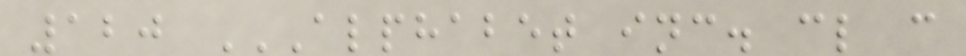120 ALPHABET INC. CL C
